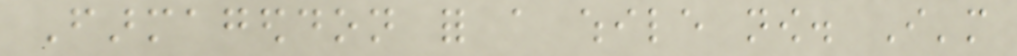Farmageddon for a while now. I'm
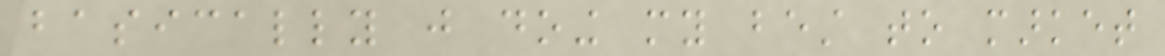basically just doing my best to market
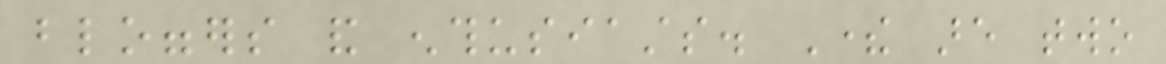bloggers and enthusiasts. There are two
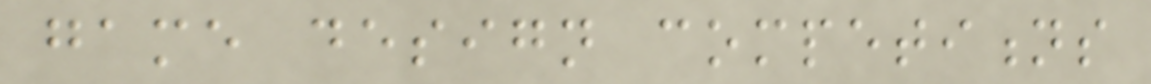game design competitions
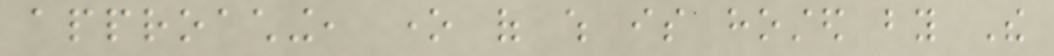approaching, one of which is hosted by The
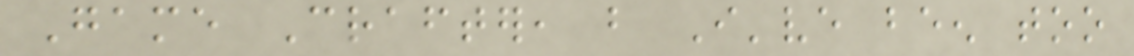Game Crafter, but I've been too
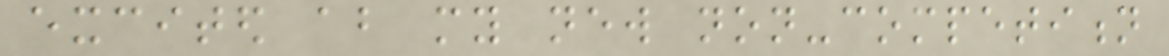excited about my new non-competition
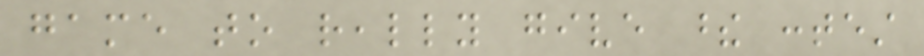game to really give these contest
